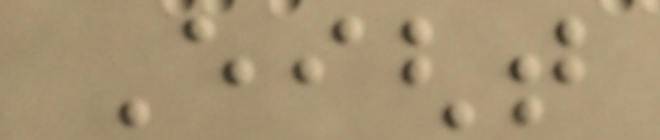Eight
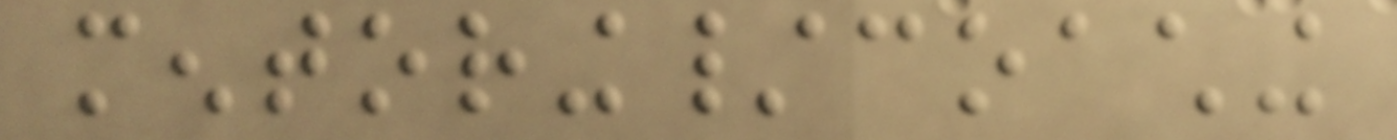mentoring/coaching
